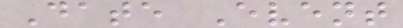Date Event
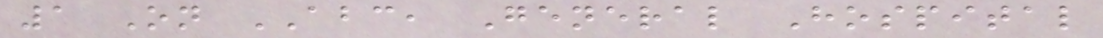1 On ABC, General Hospital
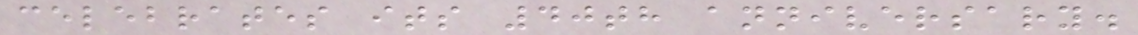celebrates its 40th anniversary.
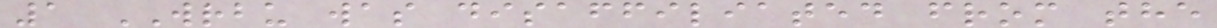1 WRBU was disaffiliated from the
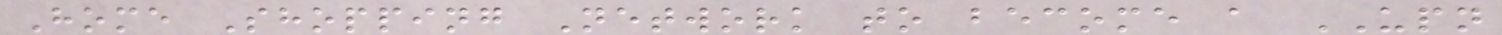Home Shopping Network to become a UPN
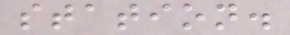station.
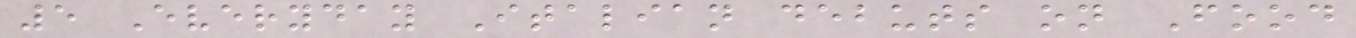5 Everyday Italian debuts on Food
